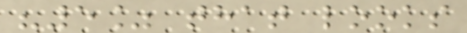"5% that looks
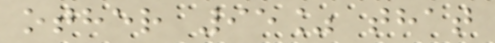other 95% that
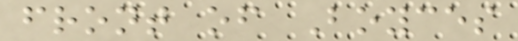front of Boyces
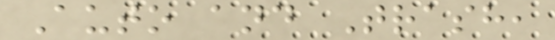Auto and Trash,
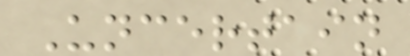Uncertain
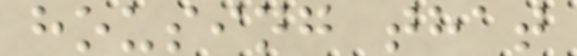housing that
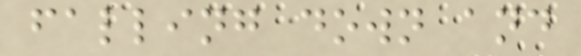falling down and
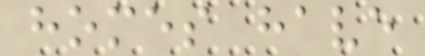homes have
